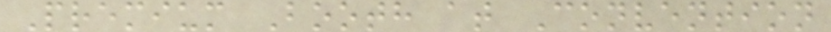Premium Booth at Convention
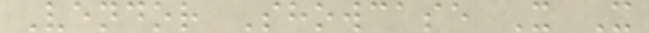Vendor Showcase X X
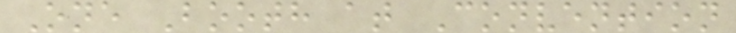One Booth at Convention
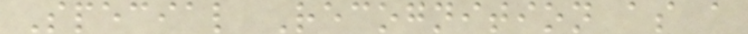Special Recognition as a
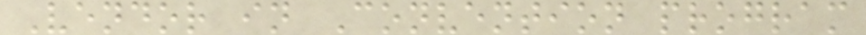Vendor in Convention program
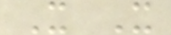X X
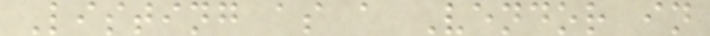Listing as a Vendor in
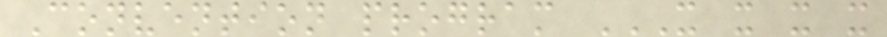Convention program X X X X
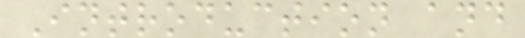Introduction and
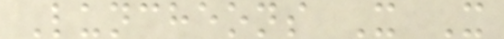Luncheons X X
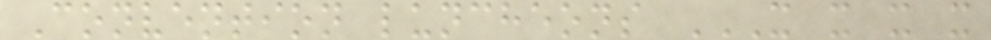Convention luncheons X X X X
